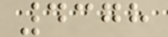4378
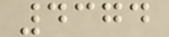4374
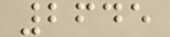2645
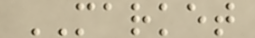MARKET
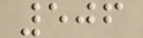506
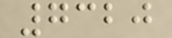7320
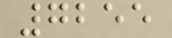7255
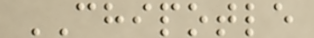CHIPOTLE
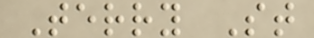Terry St
